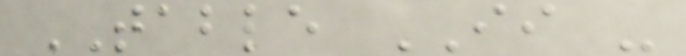TABLE II -
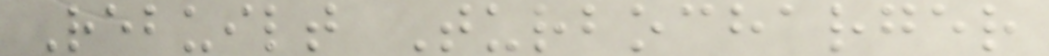Rebuilt Turbocharger
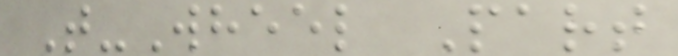T-Wheel Part
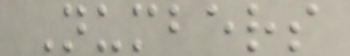Numbers
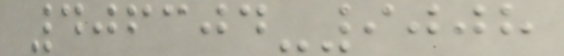406304-9008
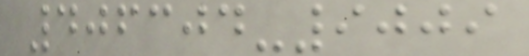406304-9009
